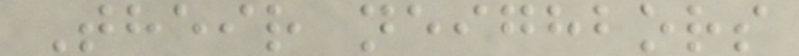Their neighbors
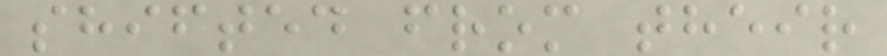shifted from their
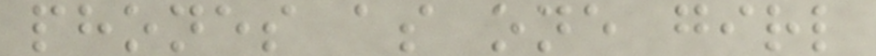phones as one girl
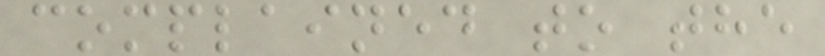complained to the
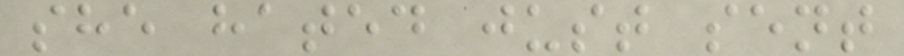she hated just sent
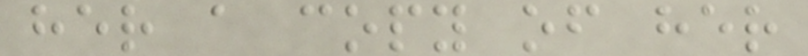her a copy of her
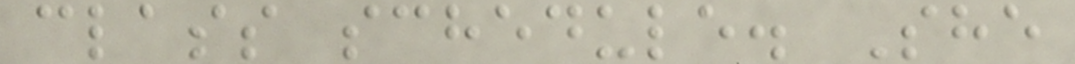class schedule. She
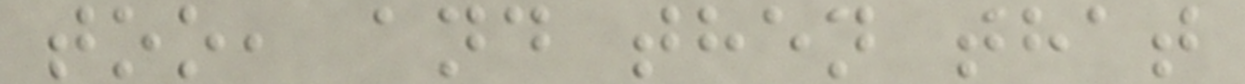too, and then that
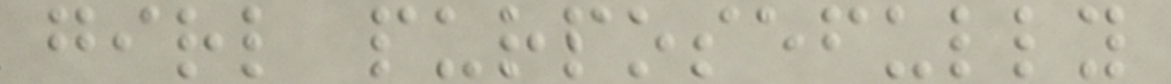girl purposefully
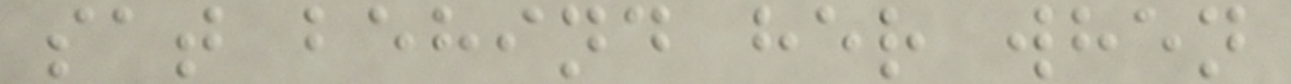sat behind her when
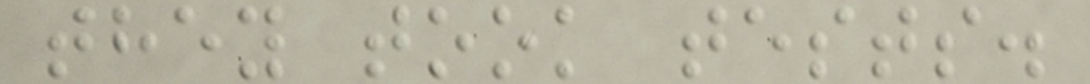they took tests.
